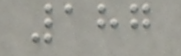187
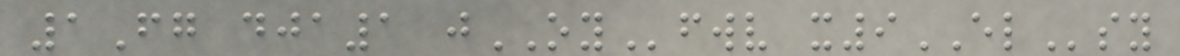1Fg dja1 jOYfwv x9ELsy
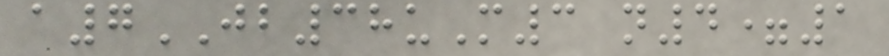a7JB38uM3 n4=1
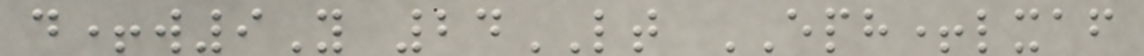d+w9Y 24LT EPH+lxaf
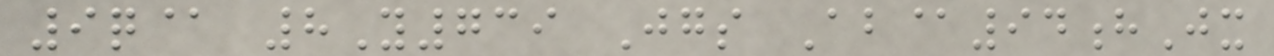9q@ 8Y739 Jgs Ab@94hJx
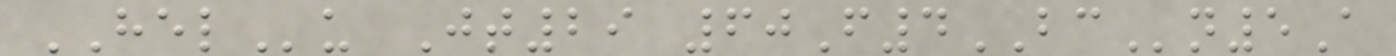HELu Jt29 60F4BCn5A
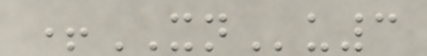+XNu3
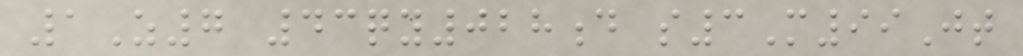1Z7 43qy028d s3M99Jt
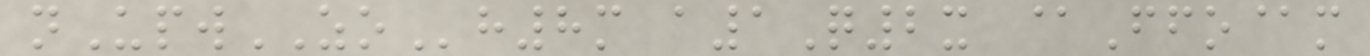nUpwZOh8m a1Q2x @Ffo@m
